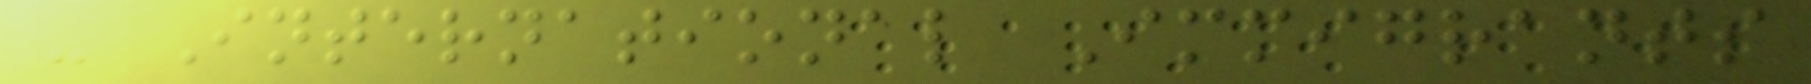- International Immigrants
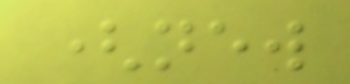(new
